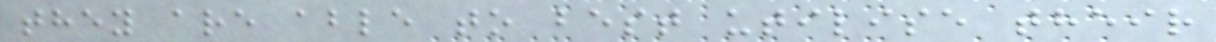they are able to best utilise their
